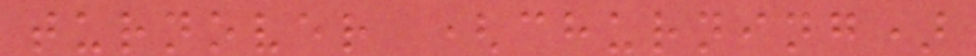turnover (churning)
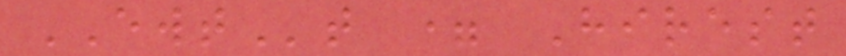EWTt = Hirest
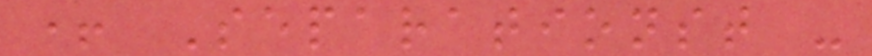+ Separationst -
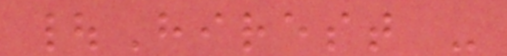|Hirest -
